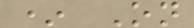* On
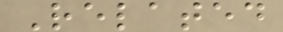Related
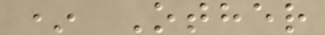* Other
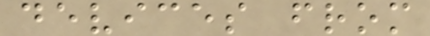devices from
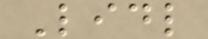Lidl
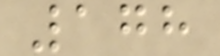178
